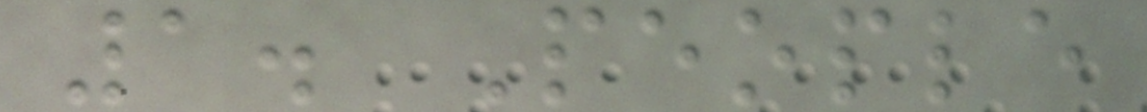1. People
